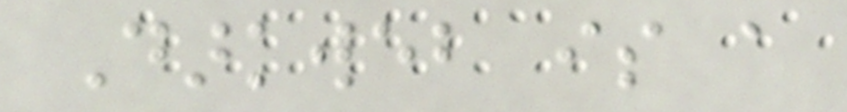Darkweb is a
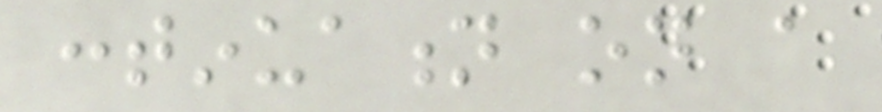continuation on a
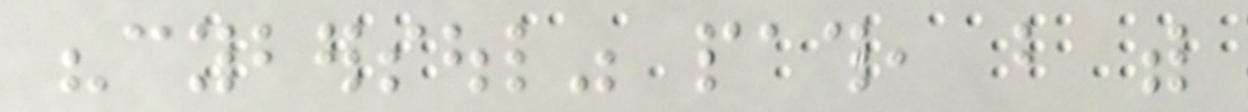"cybersoul" path, but with
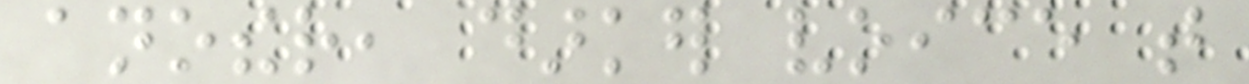another, darker voice that
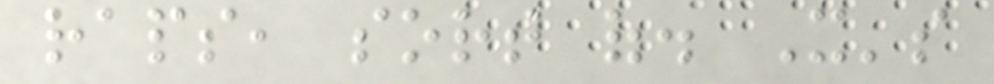raps, sort of. It's
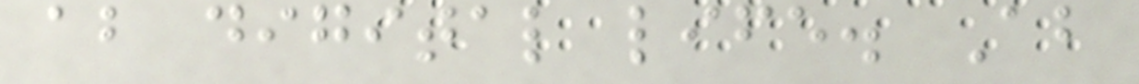about digital life. About
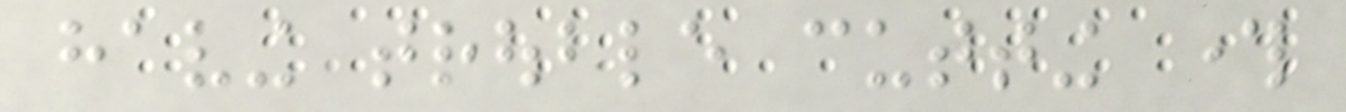having trouble cutting through
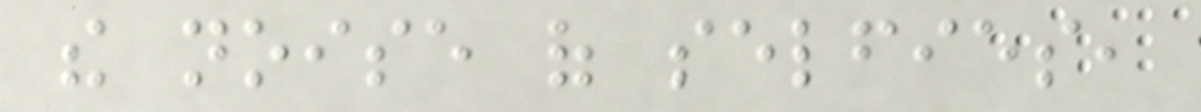the noise of selfies,
